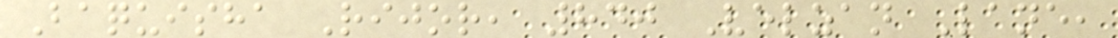Baquisha Rijor, 840 Velzan Lane,
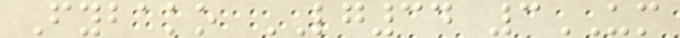Fybako LG34 3UM
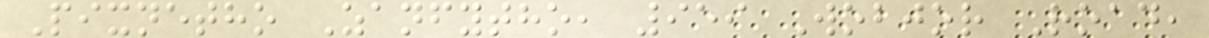Pixnetho Zanfytho, 959 Wobjor Road,
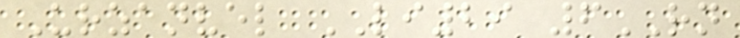Urzanvel LI29 6RN
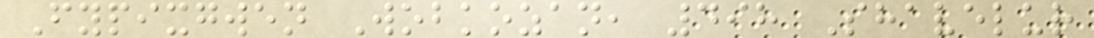Fypixgwen Wobkozan, 498 Shavelur
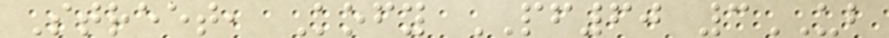Street, Kofy PF60 3UB
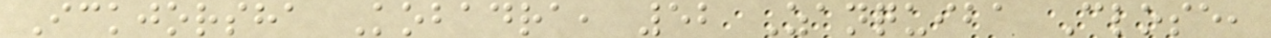Ickjorsha Kobadra, 52 Zanquiba Close,
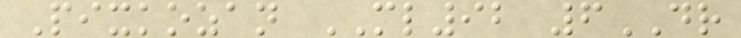Pixkozan ML92 6DR
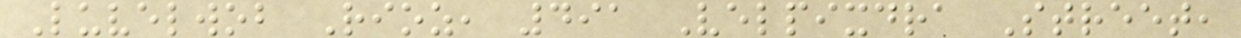Luvelwob Rioz, 491 Velpixdra Street,
